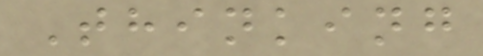Thinking
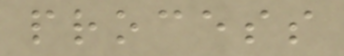process
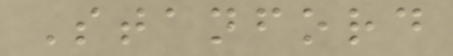Stanford
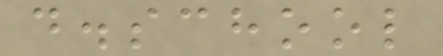d.school
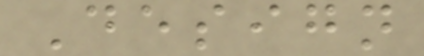Design
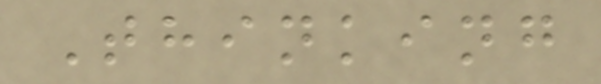Thinking
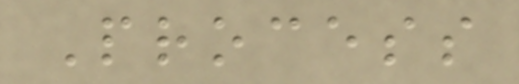Process
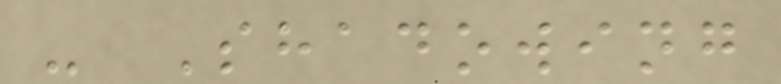- Shadowing
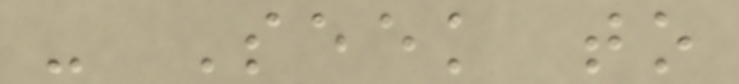- Seek to
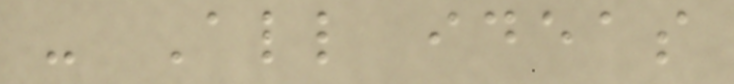- All ideas
